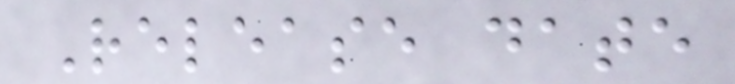Release date
